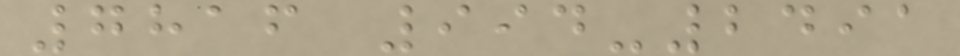7816 994-2491
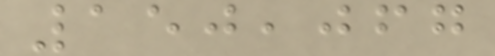150,067
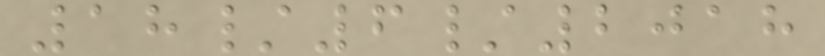18/6/2018
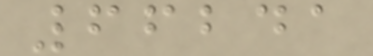66241
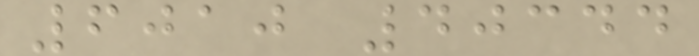6010 40344
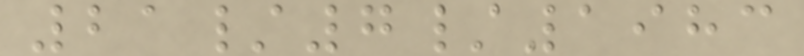21/7/1983
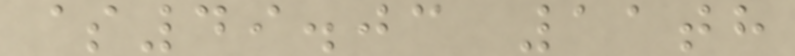$49.03 11th
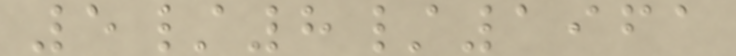5/8/1961
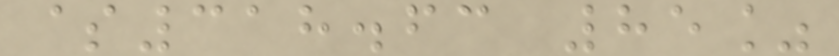$318.63 85%
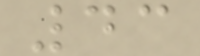43
